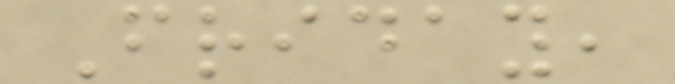Friday,
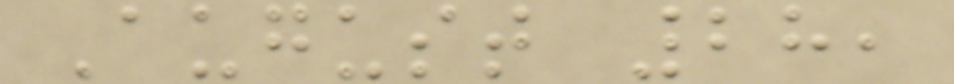August 28,
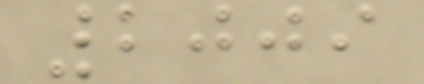2009
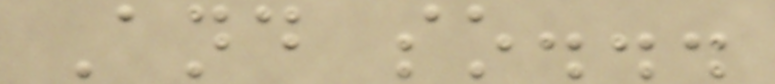And so...
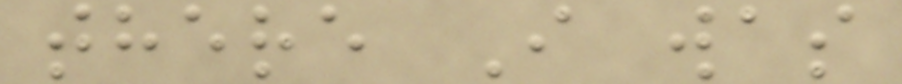there I was
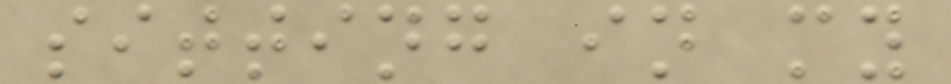sitting in my
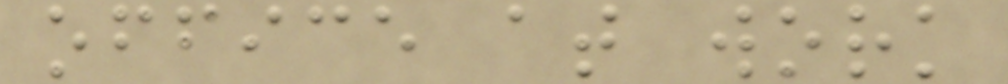office at work
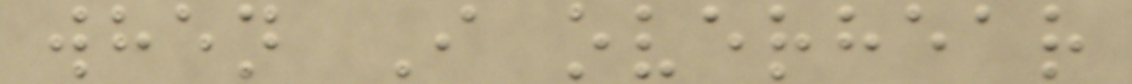when I overhear
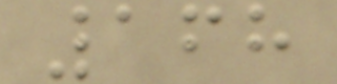168
